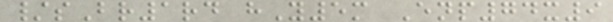/sBr1rd hY5m Enp74x9
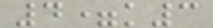4=k3
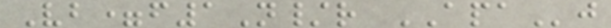Vb=f1N/r APAj
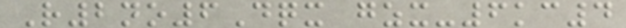R2no6Dqx gzx-6kc4
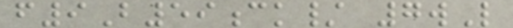f9B59ck/ 7wL
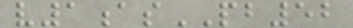v1asPB52
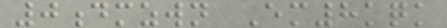0dmzwn Em8kqk
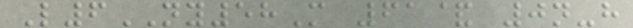L6NY58M 61& 0n-h
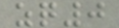zq0
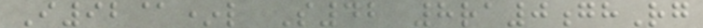I92@*l S42 8ra0ghRg
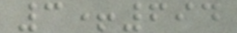3+694
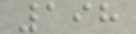198
